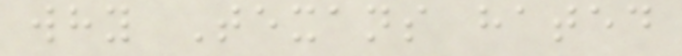why Texans hated
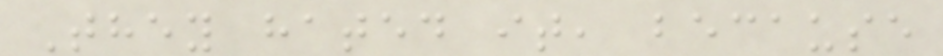They hated it, because
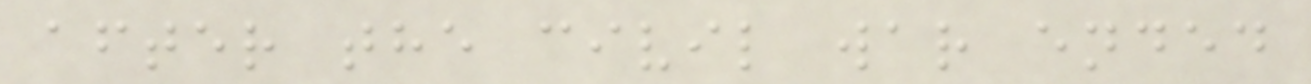after the civil war ended
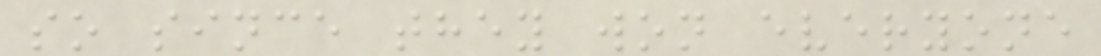so since they won everyone
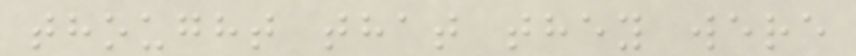thought that they were
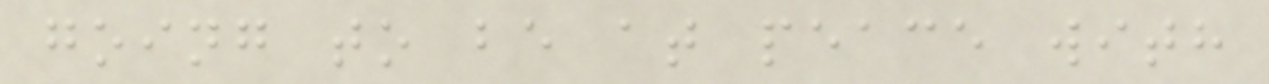going to be at peace with
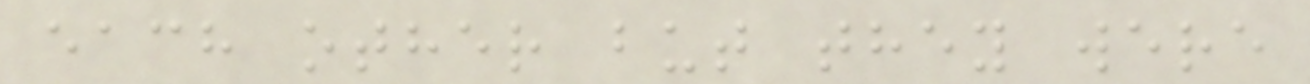each other but they were
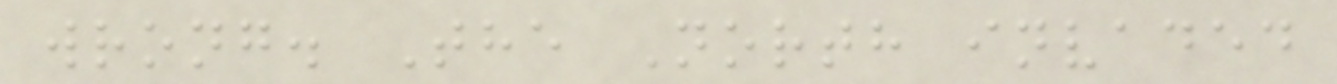wrong. The North invaded
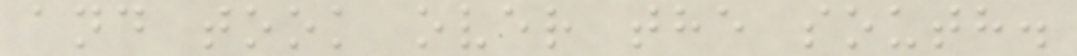and took over the south.
